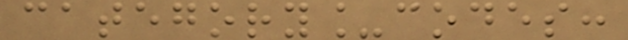category_codes:
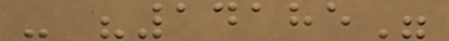- "14185"
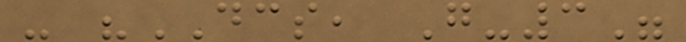- "DCS, G-3"
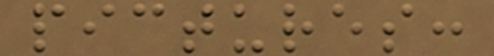pictures:
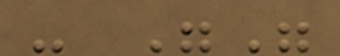- ""
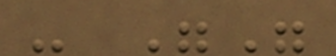- ""
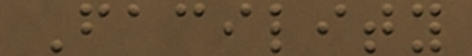Facility
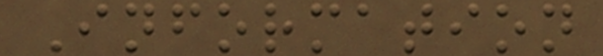Information
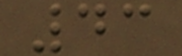43
